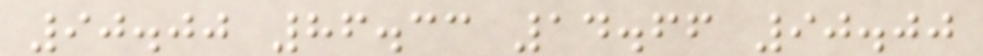90.00 86.33 14.66 90.00
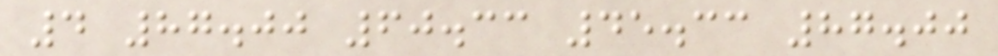4 87.00 60.33 45.33 87.00
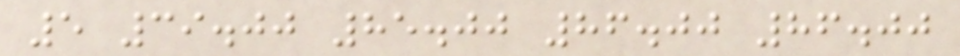5 39.00 85.00 86.00 86.00
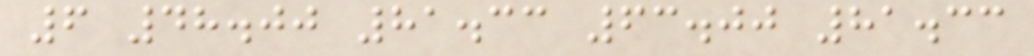6 48.00 81.33 63.00 81.33
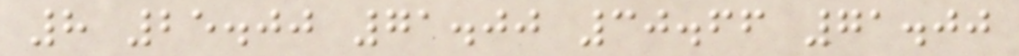8 25.00 71.00 30.66 71.00
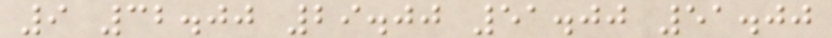9 32.00 29.00 51.00 51.00
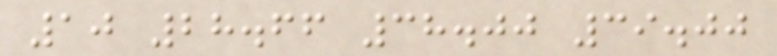10 28.66 38.00 39.00
